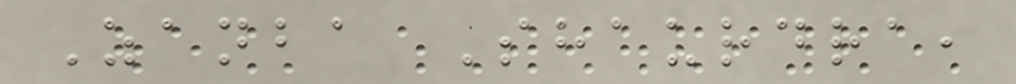Zanba Shaurdra,
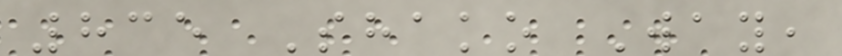835 Shako Way,
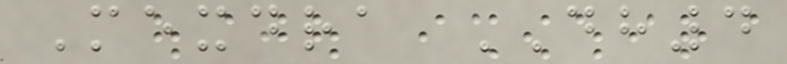Mexdra DH4
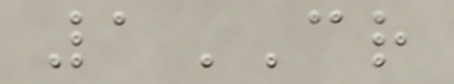1CR
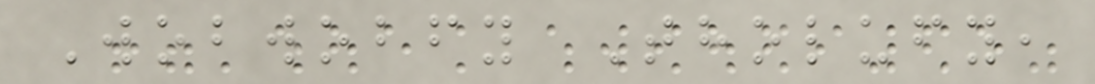Wobwobfy Tholufy,
